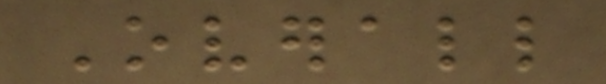Overall
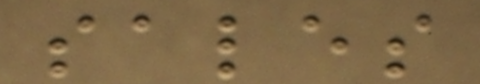sales
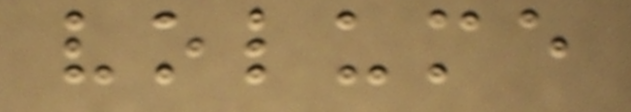volume
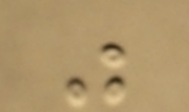was
